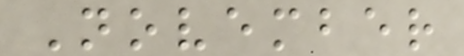November
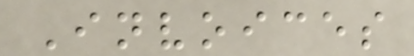Invoices
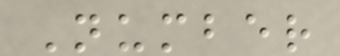Number
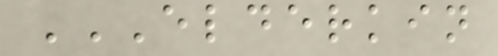ELDERKIN
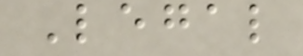Legal
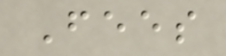Fees
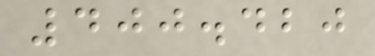400.420
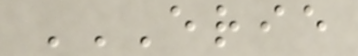ERIE
